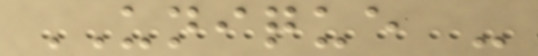UNIQUE -
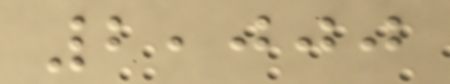2,000
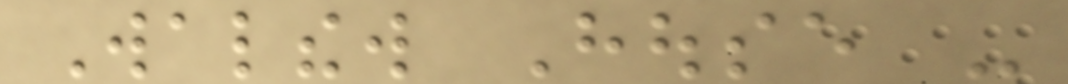Walthew House -
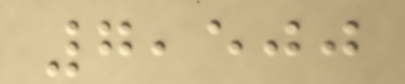7,500
